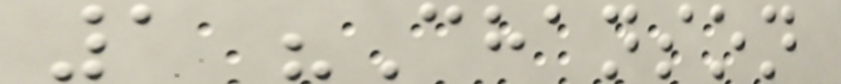1 "Chanson
